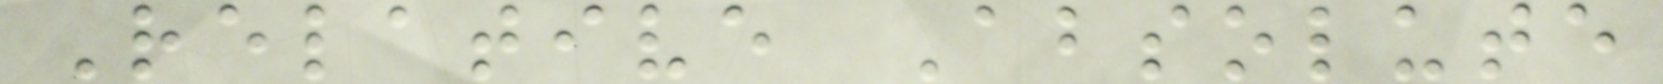Relative Absolute
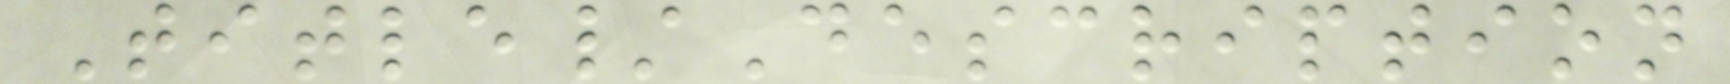Title/Description
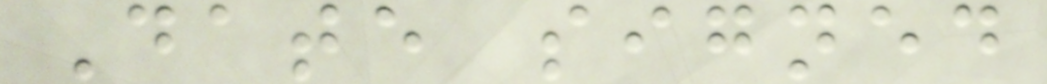Date signed
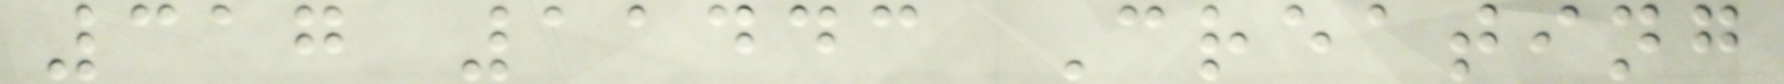317 11443 Creating
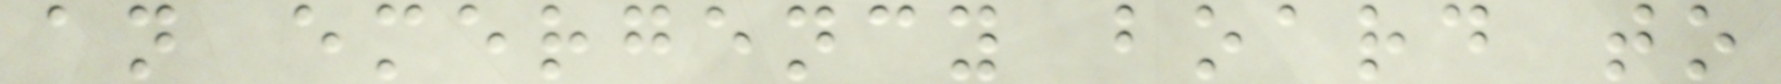an emergency board to
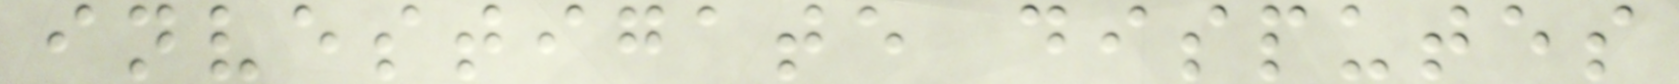investigate disputes
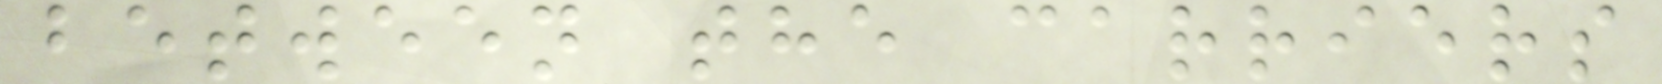between the carriers
